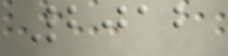2012
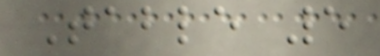Table 5
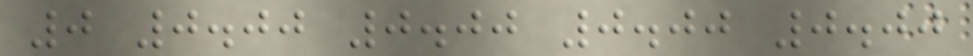0 0.00 0.00 0.00 0.00
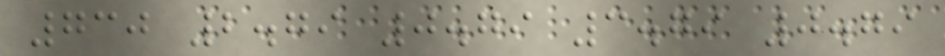730 2.79 0.79 3.79 0.79
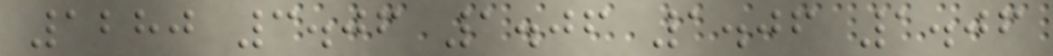1280 3.06 1.06 1.06 1.06
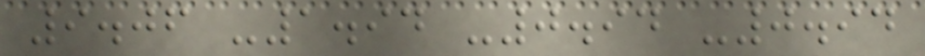9.06 -1.94 -0.94 -0.94
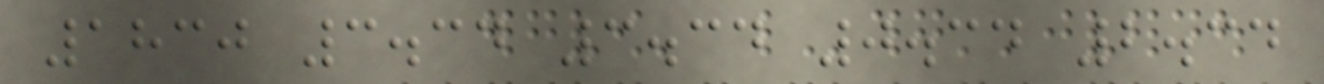1830 3.34 3.34 0.34 2.34
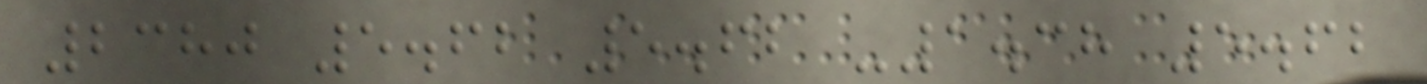2380 5.62 5.62 -1.38 5.62
